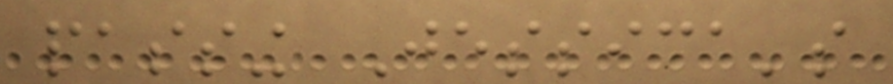passing Jessica's
